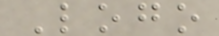Logo
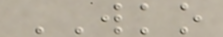WKO
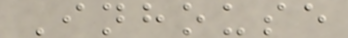Inhouse
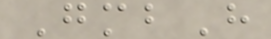GmbH
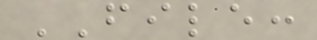FILE:
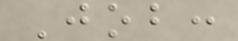Job:
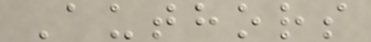Authors
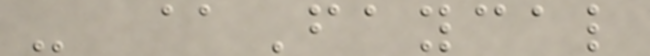- @Faycal
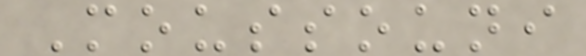Moussouni
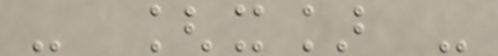- [x] -
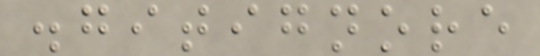.gitignore
